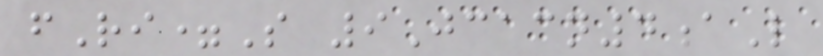fRi=S 9Jcacn4aL
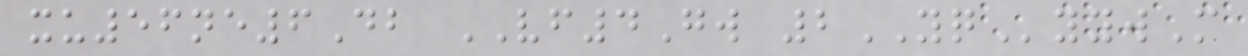xu56ne6Db VF4Gw 2YQyywM
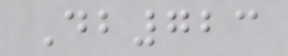Db723
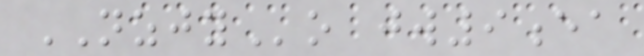NZJYo jw9ea
